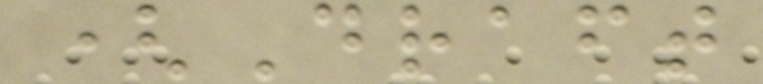(Draft
